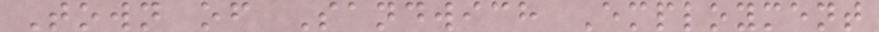Town of Sandwich Employment
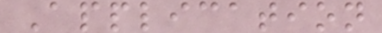Application
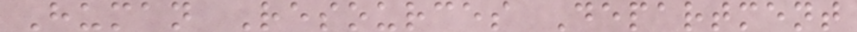Human Resources Department
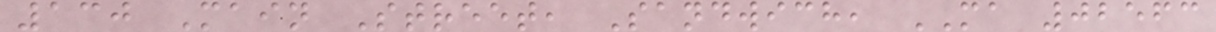130 Main Street, Sandwich, MA 02563
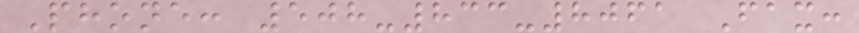Phone: 508-833-8061 Fax:
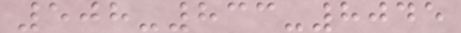508-833-8045
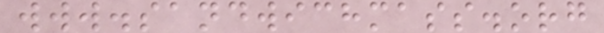www.sandwichmass.org
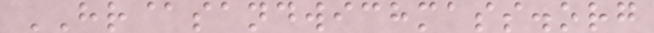HR@sandwichmass.org
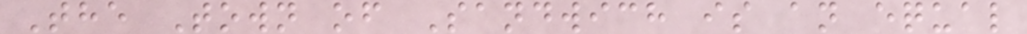The Town of Sandwich is an equal
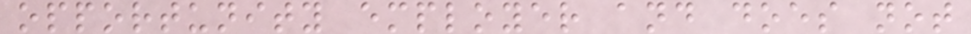opportunity employer and does not
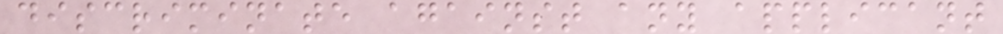discriminate against any applicant
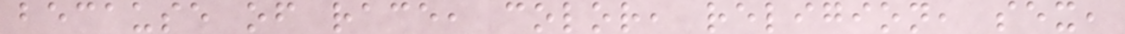because of race, color, religion, sex,
